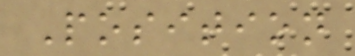Position
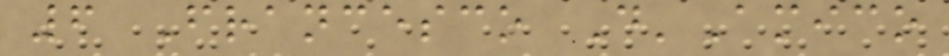6 Francesco D'Amico
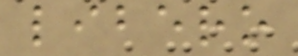libero
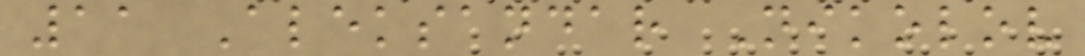11 Aleksandar Nikolov
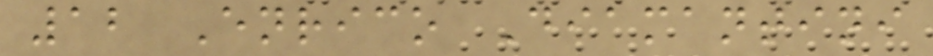12 Enrico Diamantini
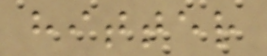hitter
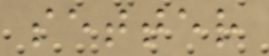setter
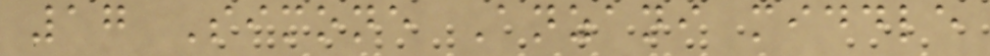17 Simone Anzani middle
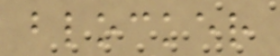blocker
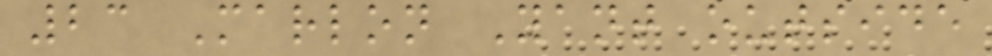23 Marlon Yant outside
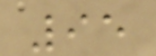95
